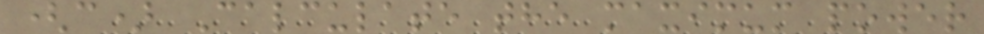(c) Calculate the maximum power
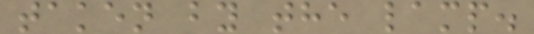taken by the lamp.
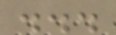...
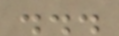...
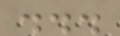...
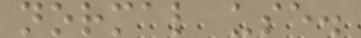normal use.
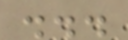...
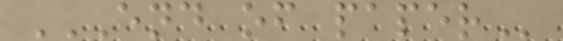END OF PAPER
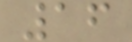16
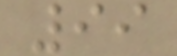99
